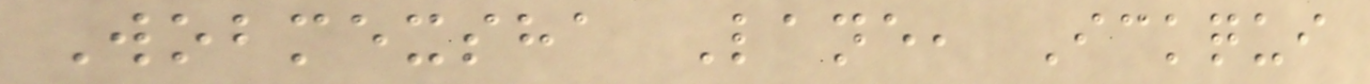Wobmexsha Lane, Ickqui
